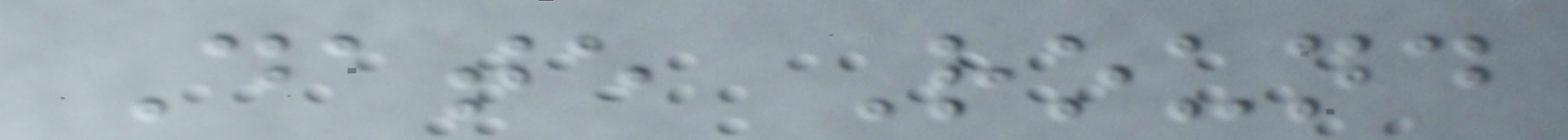Date Round
